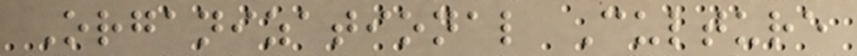Organizational Culture
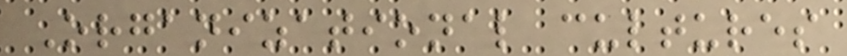Organizational cultures
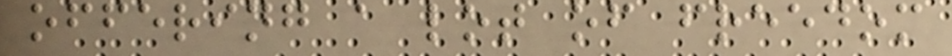offering a lot of freedom
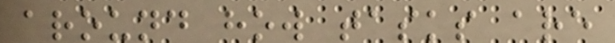around how tasks are
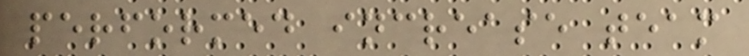performed increase team
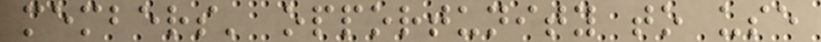members' opportunity to use
